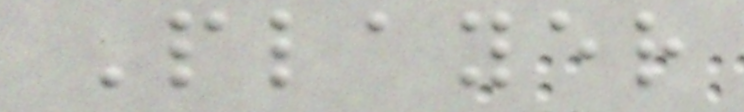Player
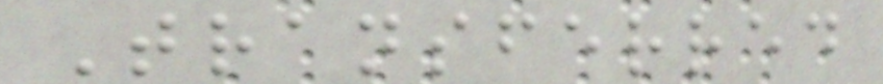Transferred
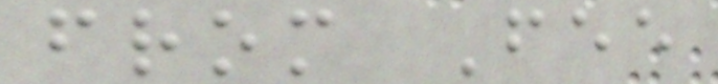from Fee
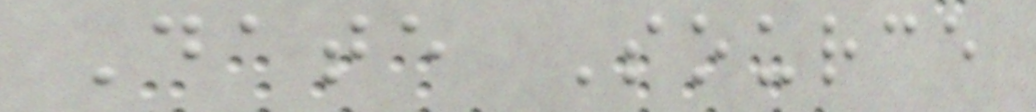Date Source
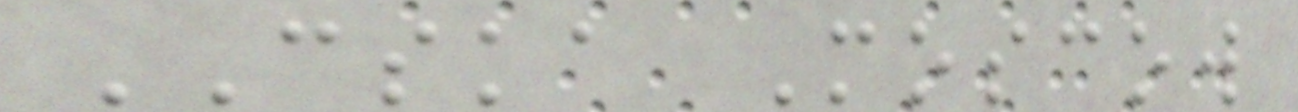CSKA Moscow
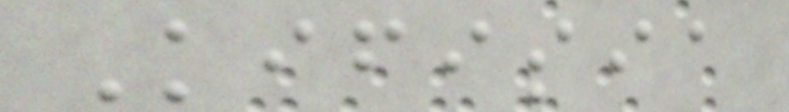Kifisia
